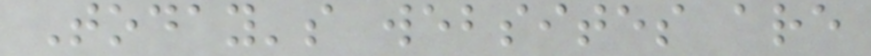Today's websites are
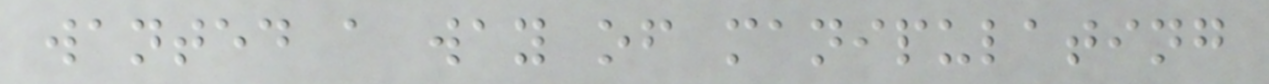wanted a way of manipulating
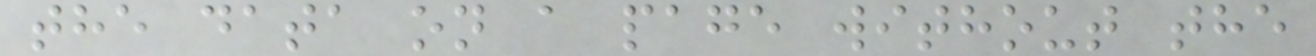the data on a page without the
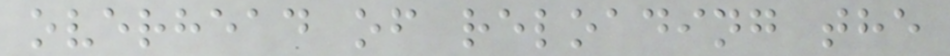overhead of reloading the
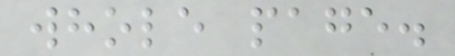whole page.
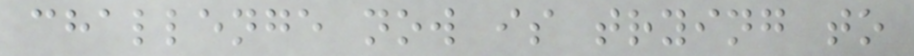challenge now is trying to
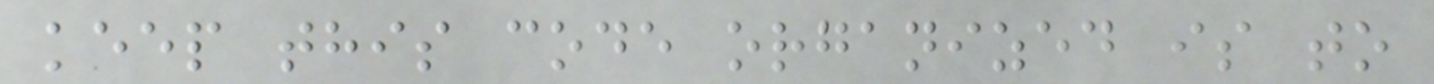keep this code organized is to
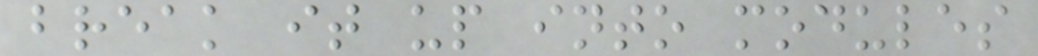break it up into modules
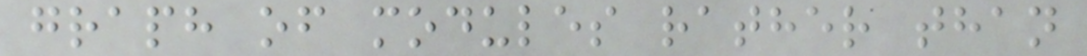graph of modules rather than
